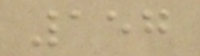157
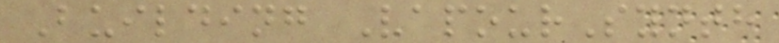Building VapourSynth
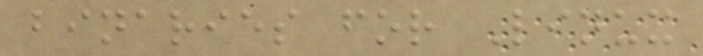binaries for Linux
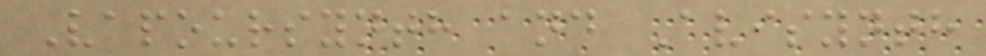Vapoursynth and Avisynth
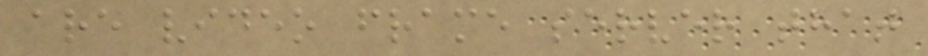are video frame server that
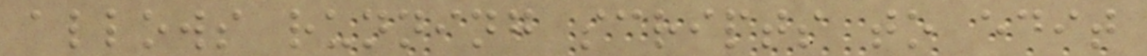allows running scripts to edit
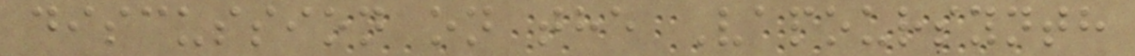discussion on the Vapoursynth
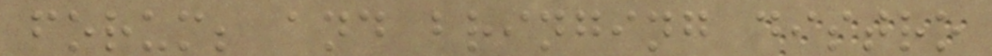forum; and bringing distro
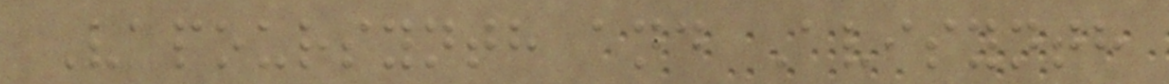Vapoursynth and Avisynth
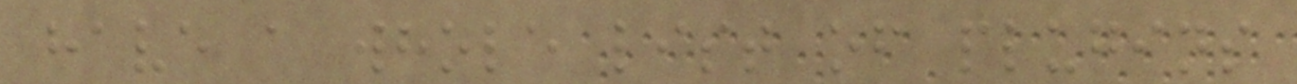have a whole list of plugins
